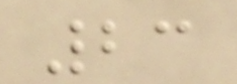23
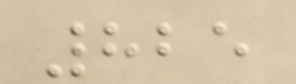825
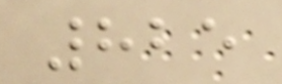825
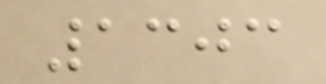1303
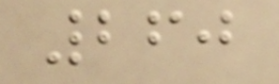260
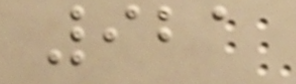921
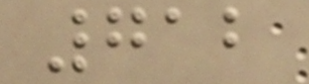712
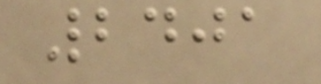2401
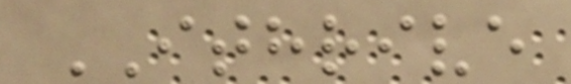ITHRIVE
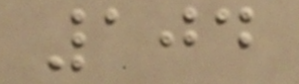104
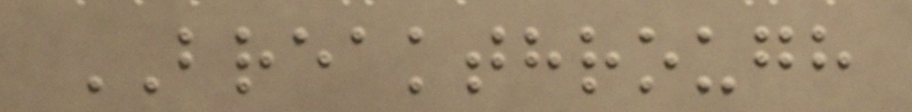BREAKTHROUGH
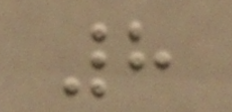8
